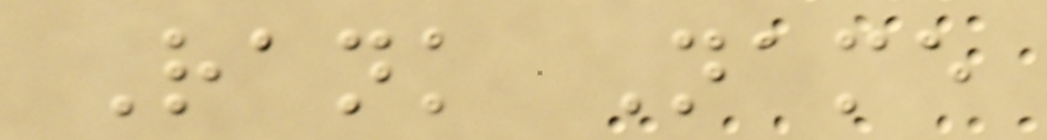Rank Name
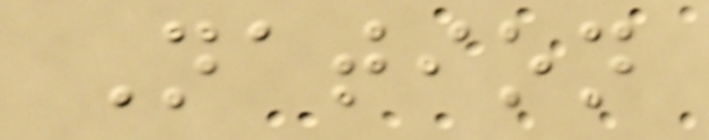Nation
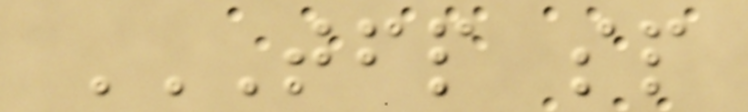TFP SP
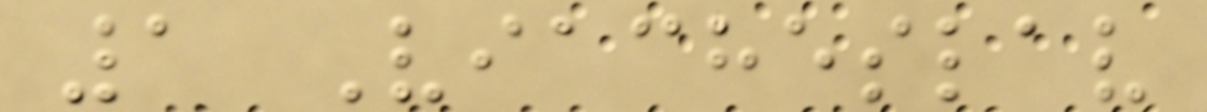1 Viacheslav
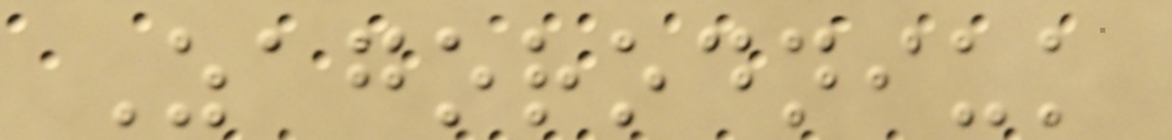Zagorodniuk
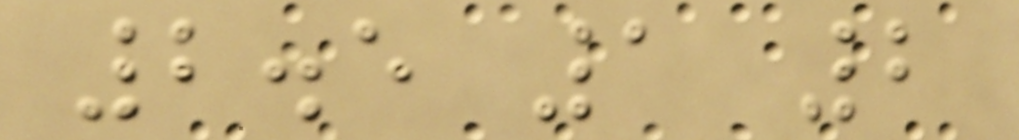2.5 1 2
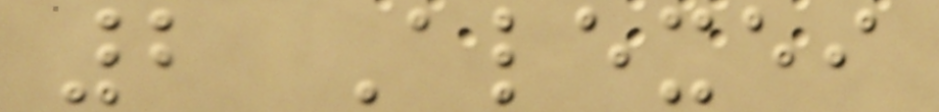2 Alexei
